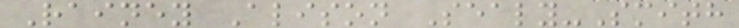Rainey Alison Sealy-Smith
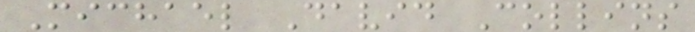Michael David Collins
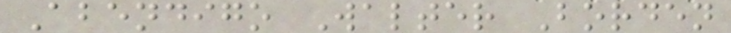Abendigo Walter Borden
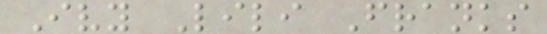Ivy Lili Franks
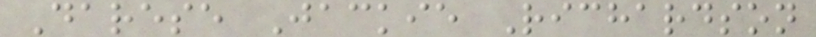Darese Jackie Richardson
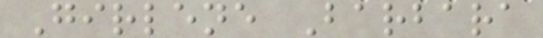Girlene Barbara
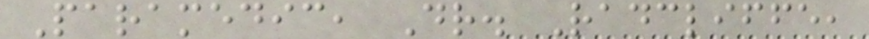Paramedic, Dr. Radcliffe,
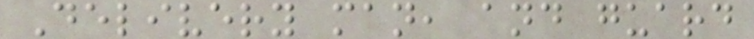Delivery man, and guard
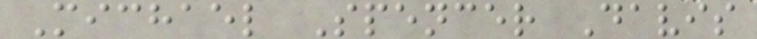Michael Spencer Davis
